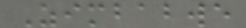Zimbabwe
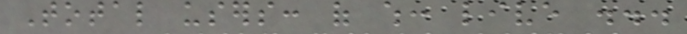Total users: of which: live ...
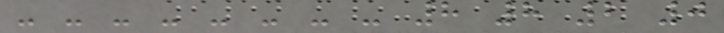- - - - - - - - 8 8 2 0
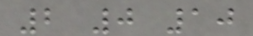2 0 10
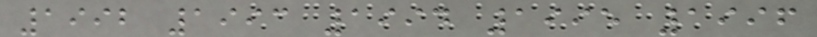1992 1993 1994 1995 1996
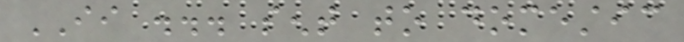II ... sent to domestic
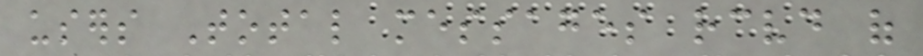users Total messages received of
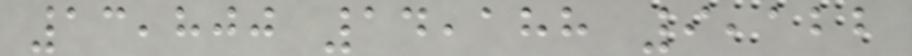13,800 14,188 9,122
